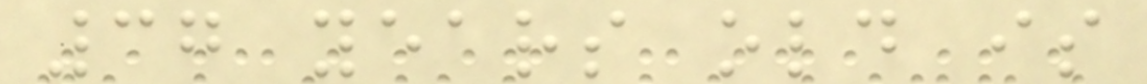37 years old is
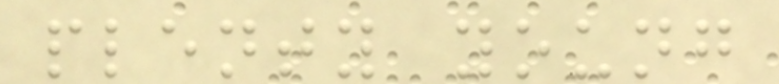plenty young
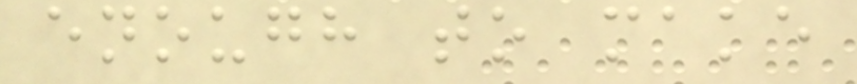enough to make
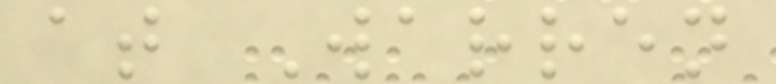at Warren
